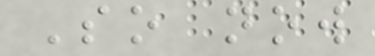So now
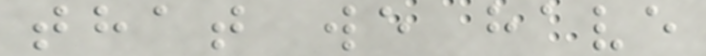that we have
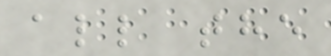all the
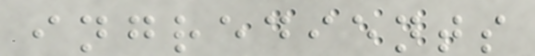ingredients
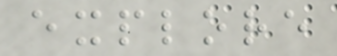explore
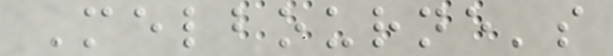Melbourne's
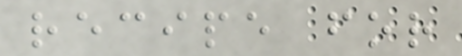recipe for
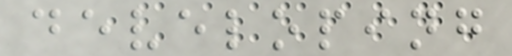developing
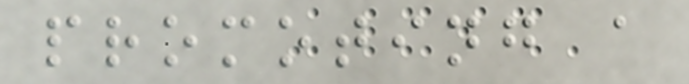promoting a
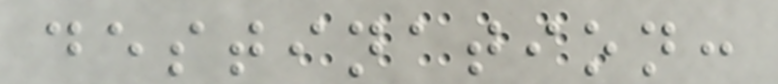destination:
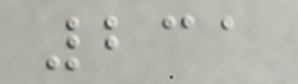231
